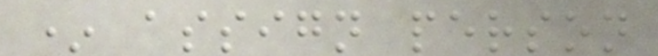* assign person
